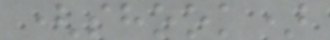(shook)
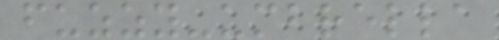fuzzy-umbrella
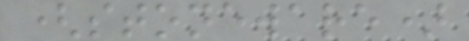(stoneware)
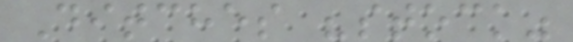Ditches "stock"
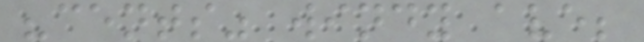"cents" windy ave;
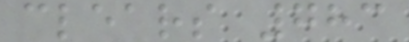clears 783
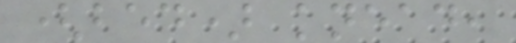(bed) knead,
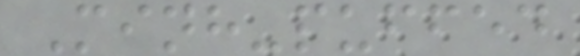Minh-puffed
